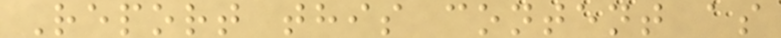Report this content as
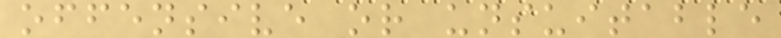offensive or unsuitable
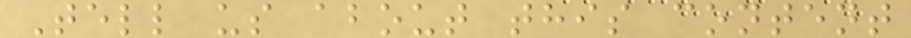Tell us about this content
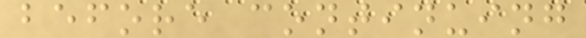before continuing
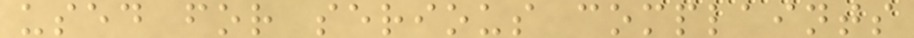used for serious complaints
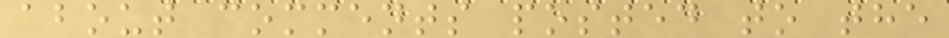about comments posted to the
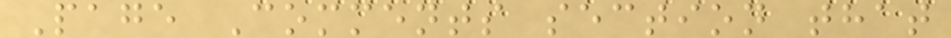Page Comments section that
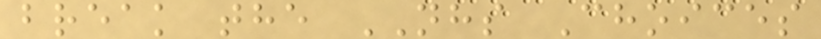break the NHS Choices
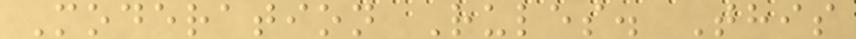Moderation Rules. This
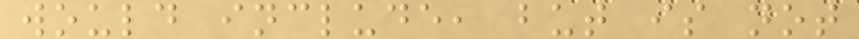would include, but is not
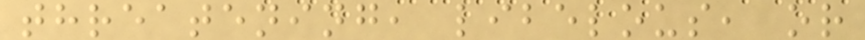threatening, libelous, or
